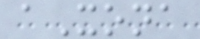aXona
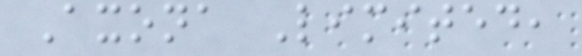Axona Limited,
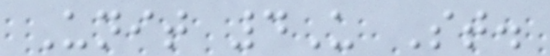Unit 4U St.
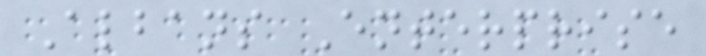Albans Enterprise
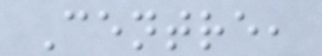Centre,
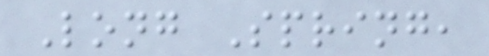Long Spring,
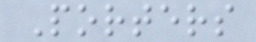Porters
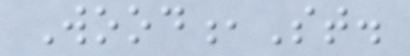Wood,St.
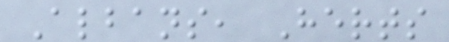Albans, Herts
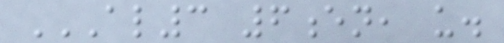AL3 6EN, U.
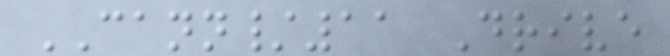CANN/11 Drive
